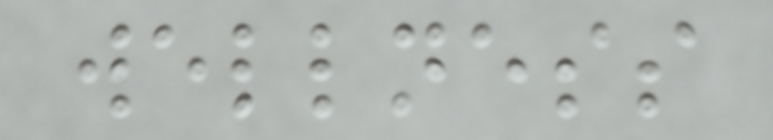wellness
